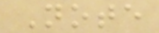Note
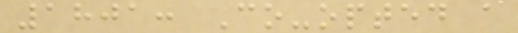1801: Co-opted a
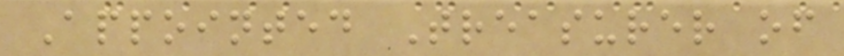Appointed Treasurer of
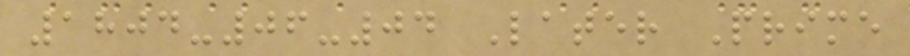1804-06-04 Later Prime
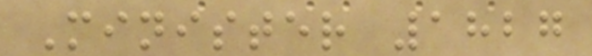Minister 1827
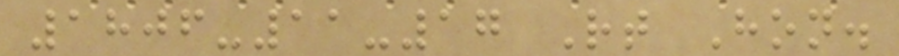1806-11-17 Rt Hon.
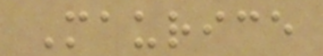Maurice
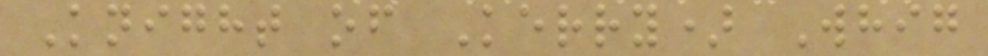Knight of Kerry) Whig
